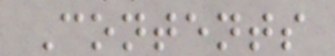Contents
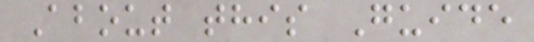About this Guide
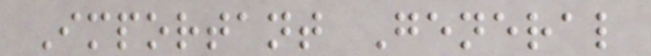Important General
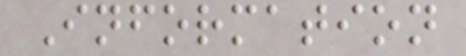Information
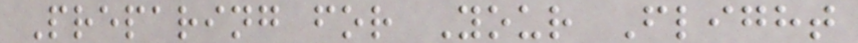Preparing for Your Flight
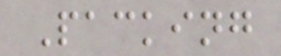Packing
